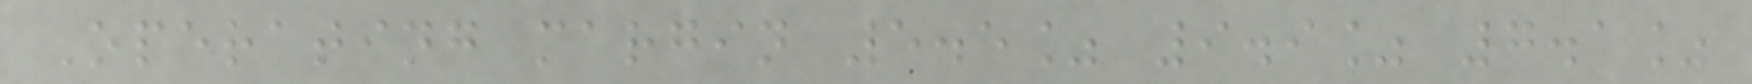Operating margin 5.5% 9.9% 7.1%
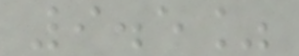9.5%
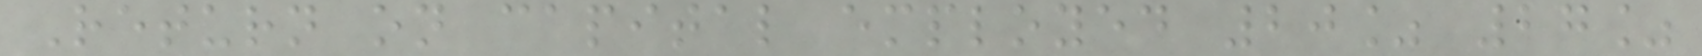Return on capital employed 20% 27%
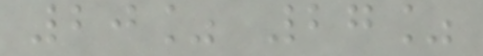20% 27%
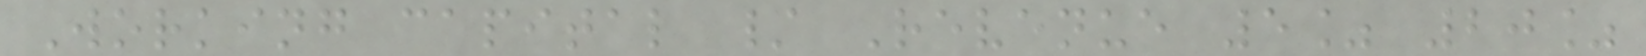Working capital / Revenue 5% 20%
